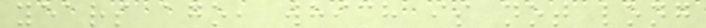years ago, which is not long
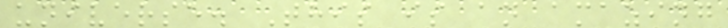universe. This is an amazing
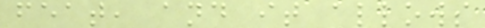feat, and it allows
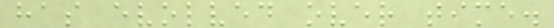has evolved over time.
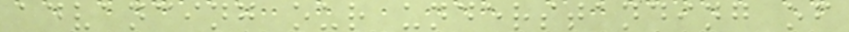advancing our understanding of
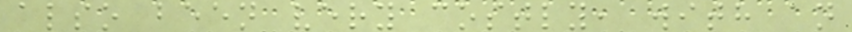also been very costly, with an
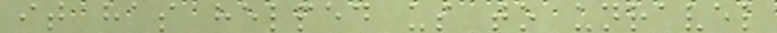it has helped us to unravel
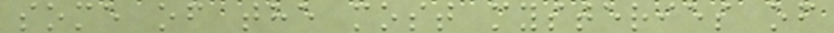some of the most mysteries of
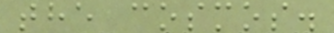the cosmos.
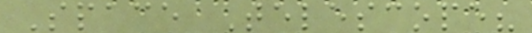Space Telescope?
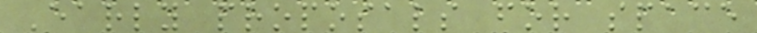Early proposals for space
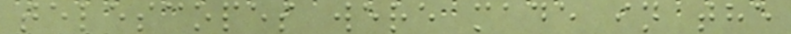telescopes were made in the
